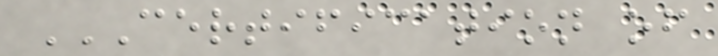CERTIFICATION OF
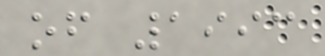of 1993
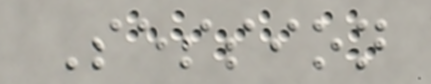Session
